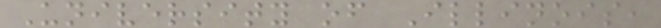University of Illinois,
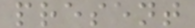present
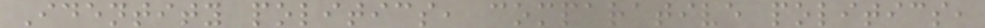Identity politics, comparative politics,
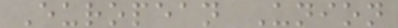European Union
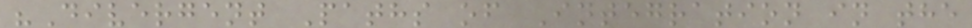"Divergent Paths of Integration in the
